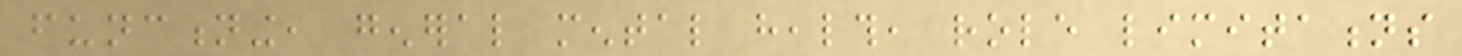functioning, general mental health, role limitations
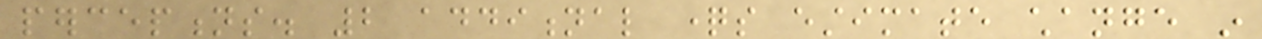perceptions. 2 additional questions estimate change in
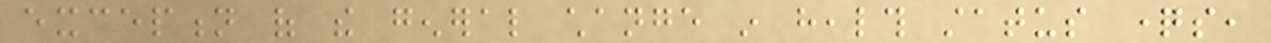exception of the general change in health status questions,
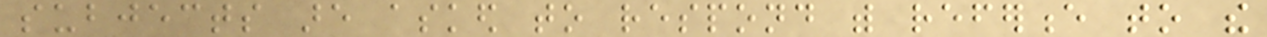subjects are asked to respond with reference to the
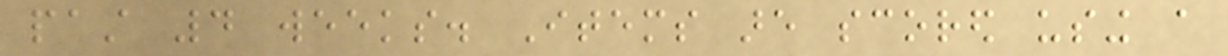past 4 weeks. Items are scored using a
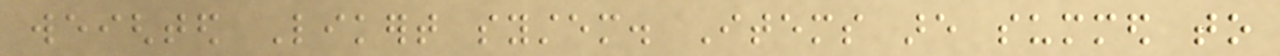weighted Likert system. Items are summed to
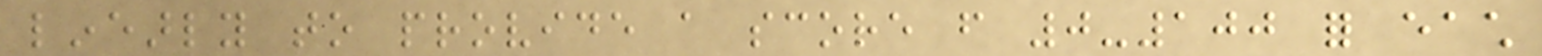linearly to provide a score from 0-100 for each
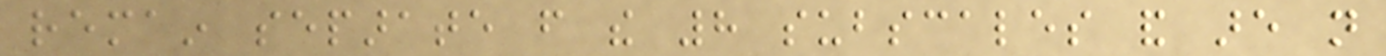remain separate from the 8 subscales and are not
